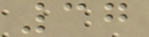37
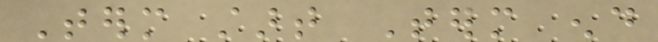Term start Term end
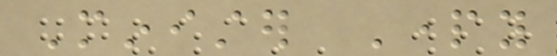Minister Party
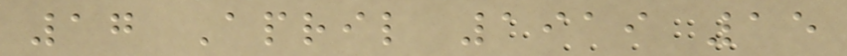17 April 1919 15
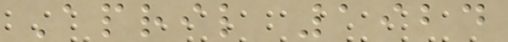April 1924
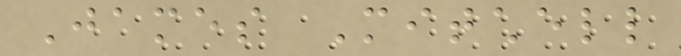James Mitchell
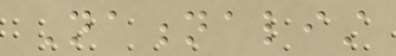Nationalist
